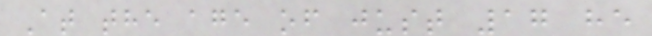At the age of just 17 he
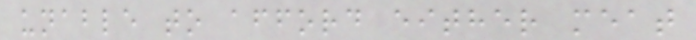unable to afford either meat
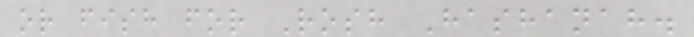or fish for Rosh Hashanah.
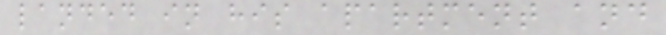landed in his apartment and
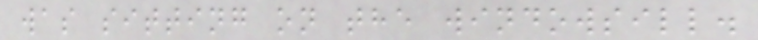was sitting on the windowsill.
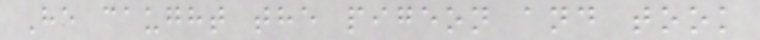He caught the pigeon and took
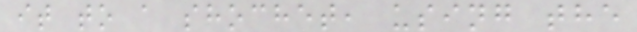it to a shochet, using the
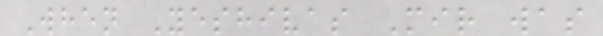When Yeshivas Mir was
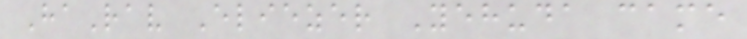HaRav Eliezer Yehuda came
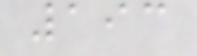193
